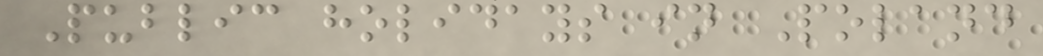Public holidays in Poland
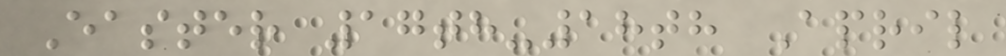Easter 17th-18th April
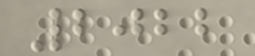2022
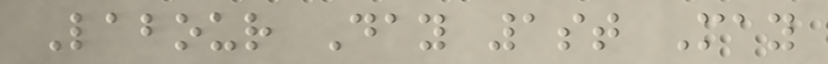Labour Day 1st May
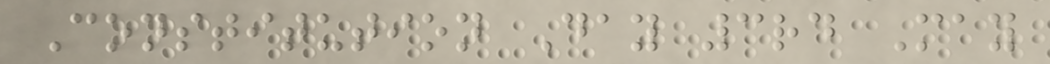Constitution Day 3rd May
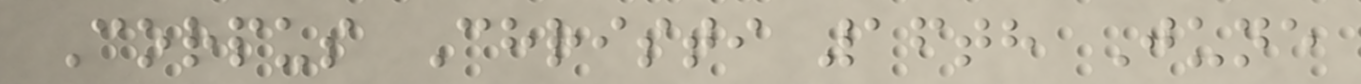Corpus Christi 16th June
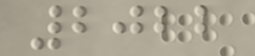2022
